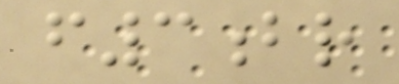f3br
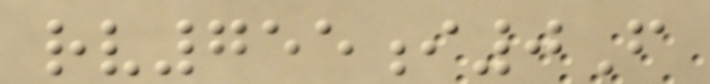rv755i0F
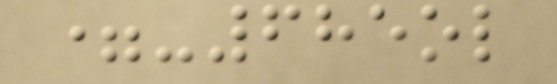=-685ol
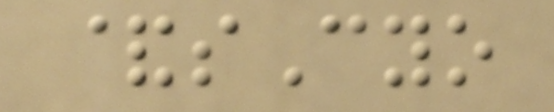&sCyo
